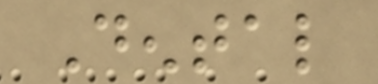Dental
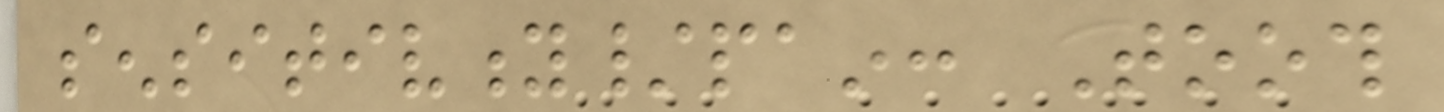sensitivity/pain: Tooth
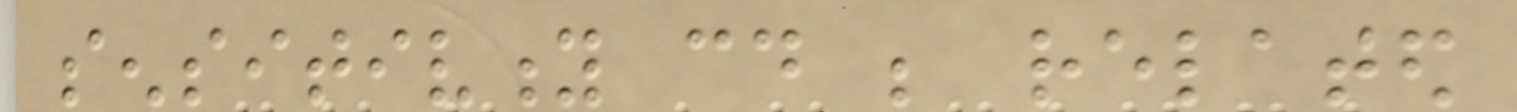sensitivity could be related
